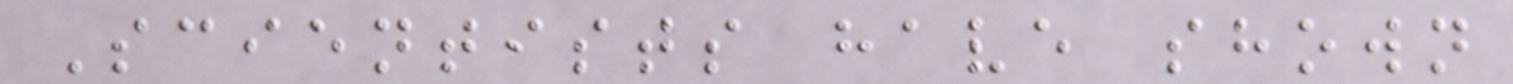Scientists have shown
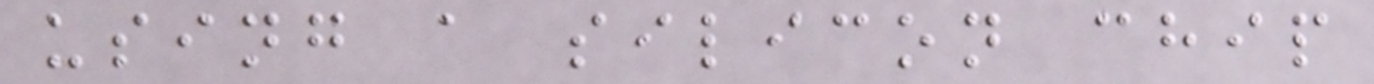using a silicon chip
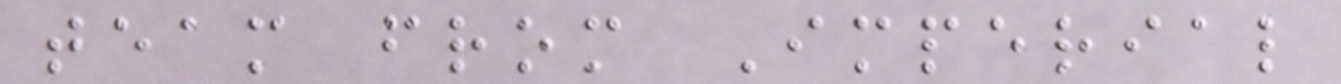team from Imperial
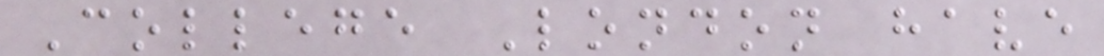College London have
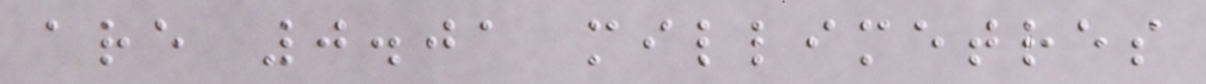are 0.01 millimetres
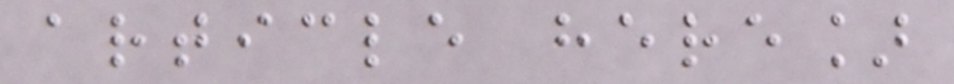article here]
